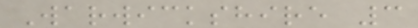Warwickshire 3
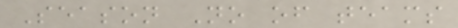Season No of teams
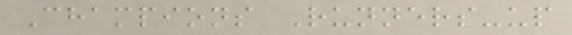Champions Runners-up
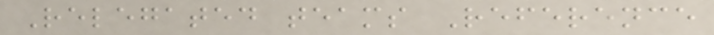Relegated teams Reference
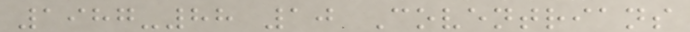1987-88 10 Coventrians
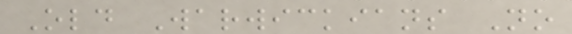Old Warwickians No
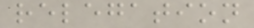relegation
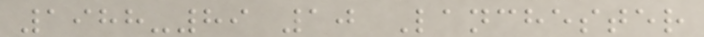1988-89 10 Lanchester
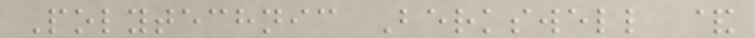Polytechnic Berkswell &
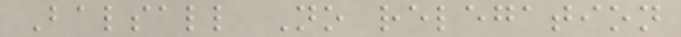Balsall No relegation
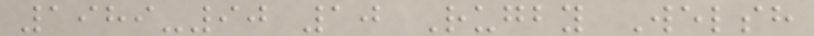1989-90 10 Rugby Welsh
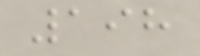198
